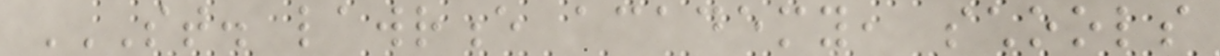ST. LAWRENCE ACADEMY, SCHOOLS
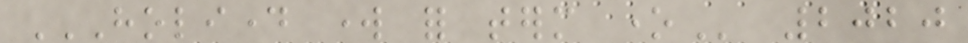HOLIDAY WORK FOR TERM ONE 2020
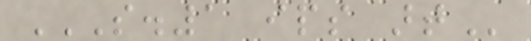S.1 IPS ART
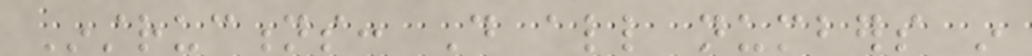Instructions: Do all numbers in
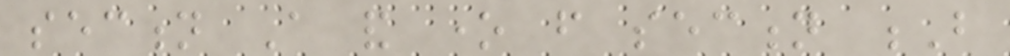section A and one from section B
